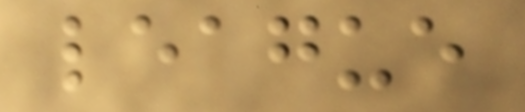league
